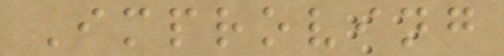Improving
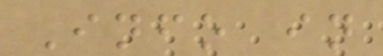Info in
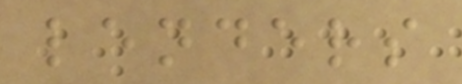lenders
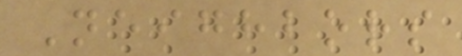Neighbors
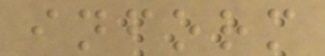inform
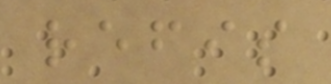refis
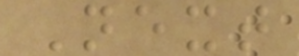Next
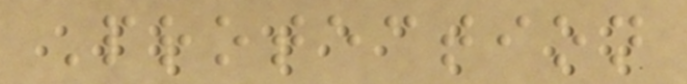Protection
